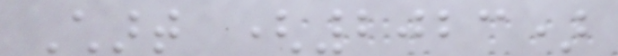Chart (2023)
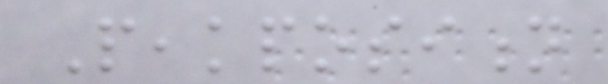Peakposition
